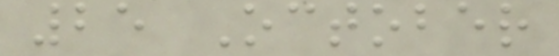25 October
